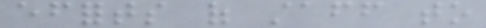efforts of staff to
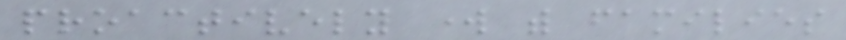proactively work with families
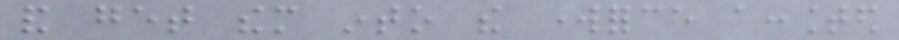and get them into the workforce accounted
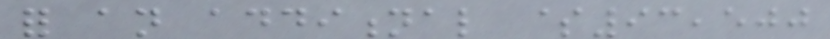for an additional $93,500
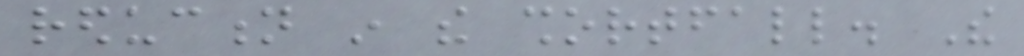reduction in the shortfall. The
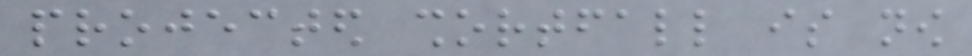projected shortfall is now
